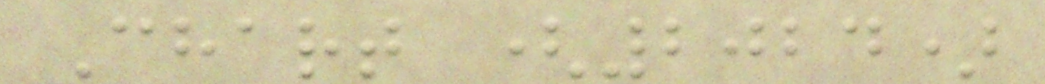Chart (2024)
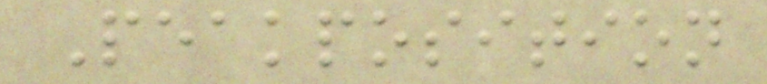Peakposition
